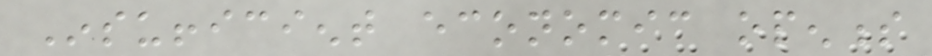Insufficient economic openness
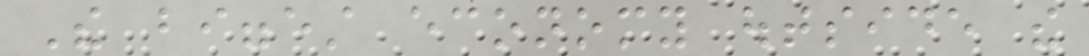The biggest economy outside the
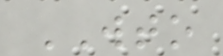WTO
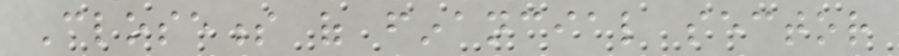Closeness of financial sector
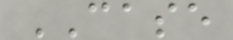CASE
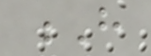H
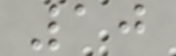10
